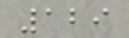129
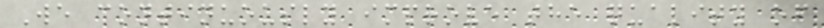We continuously improve the quality of
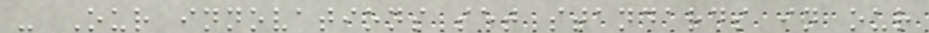- Our innovations set standards in our
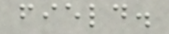field.
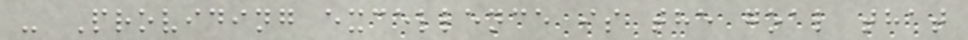- Providing excellence is the goal that
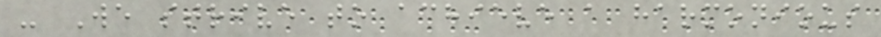- We strive to achieve a harmonious
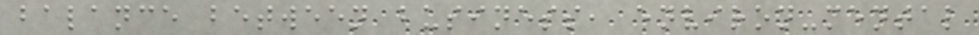balance between business, environ-mental
